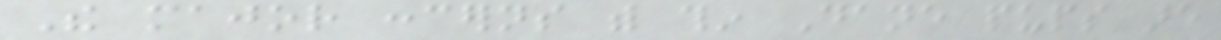The major concerns with thin Dane pups are
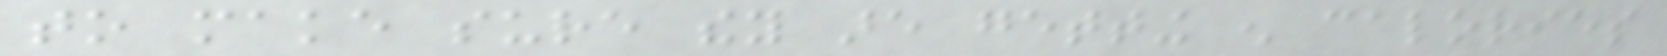to make sure they are getting enough calories
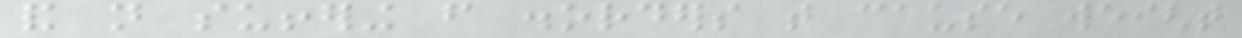and not suffering from disorders that cause weight
